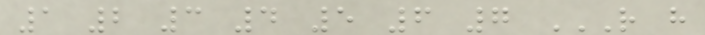1 2 3 4 5 6 7 R H
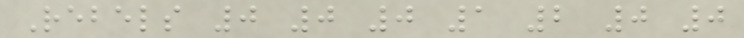Rebels 0 0 0 1 2 0 0
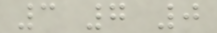3 7 0
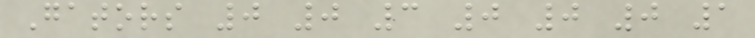Gators 0 0 3 0 0 0 1
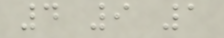4 9 1
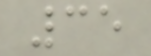35
